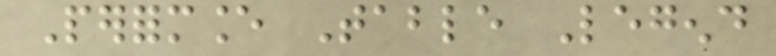Performance Table Legend
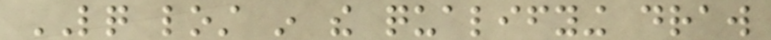LQ lost in the qualifying draw
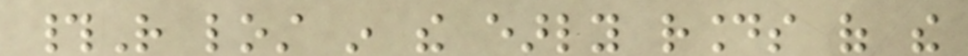#R lost in the early rounds of the
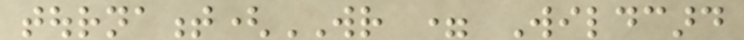tournament(WR = Wildcard
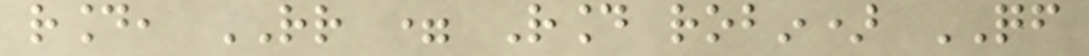round, RR = Round robin) QF
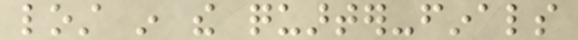lost in the quarter-finals
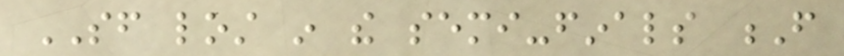SF lost in the semi-finals F
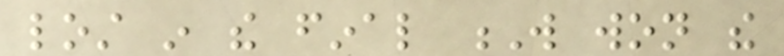lost in the final W won the
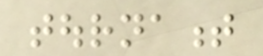tournament
